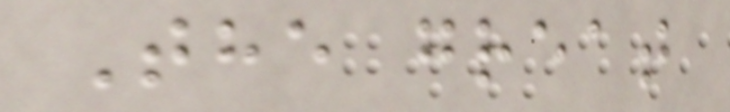The great
